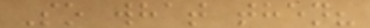So what then?
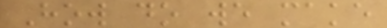How do we make
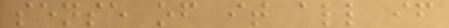sense of it all if
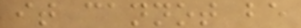it cannot be
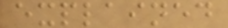explained
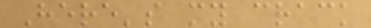Here's my crack
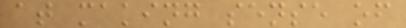at making sense of
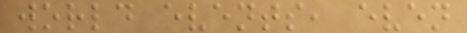world events, even
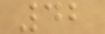42
